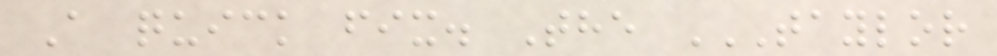A quick fix. The TAYLOR
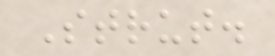Strut.
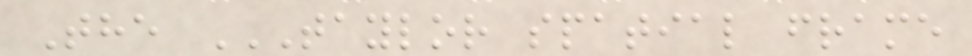The TAYLOR SPATIAL FRAME
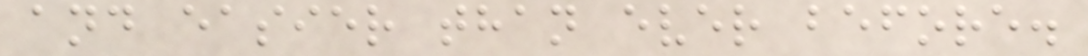and easier than ever before.
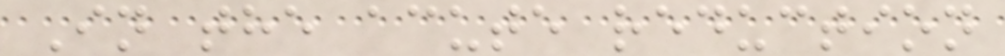In the acute reduction
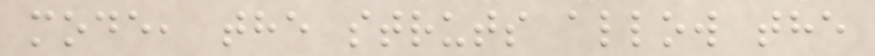mode, the struts allow the
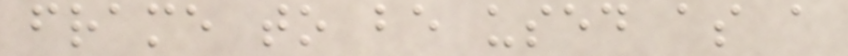frame to be used as a
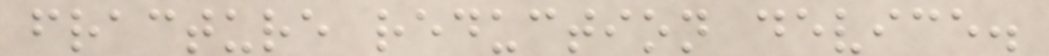fracture reduction device.
